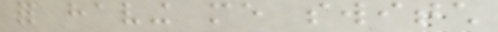for having me switch
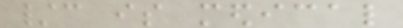/c is medical
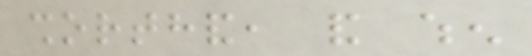shorthand, and when
